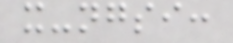x-ngsi:
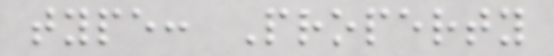type: Property
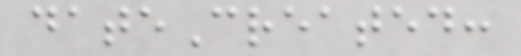dateCreated:
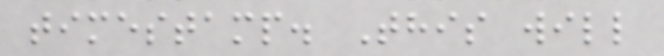timestamp. This will
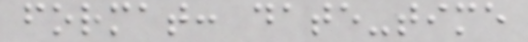format: date-time
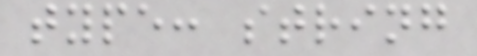type: string
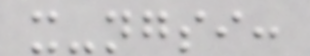x-ngsi:
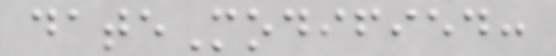dateModified:
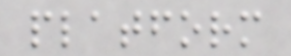platform
